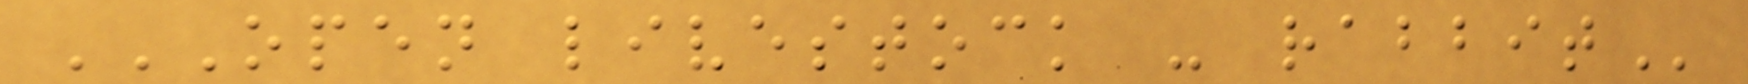OPEN LIVESTOCK - RABBIT
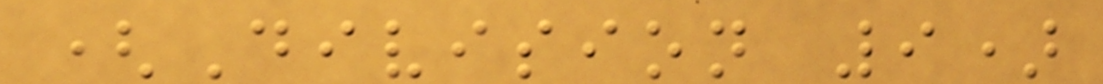(Division 9)
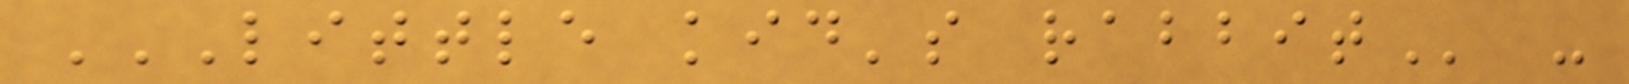LITTLE KID'S RABBIT -
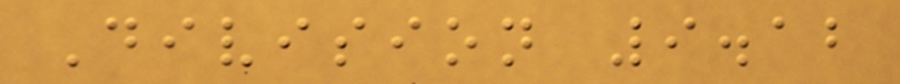Division 9.12
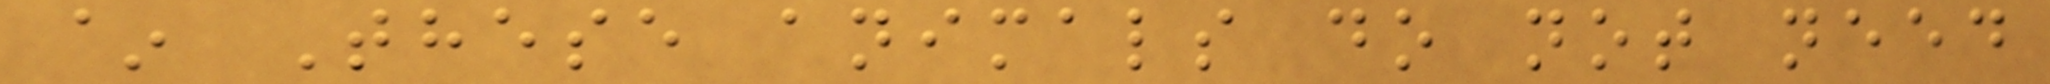~ These animals do not need
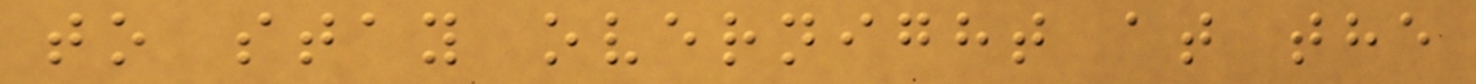to stay overnight at the
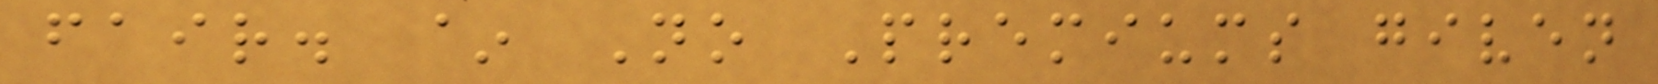fair. ~ No Premiums given
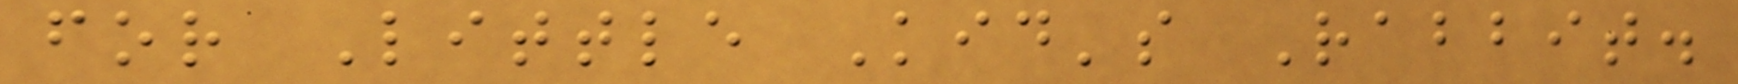for Little Kid's Rabbit.
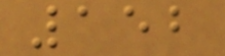152
